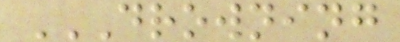DROWNING
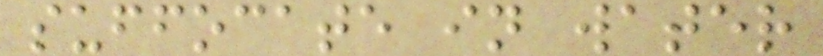suffocate in water
